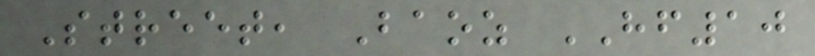Street, Baoz HF10
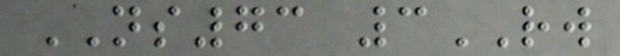NS73 3RW
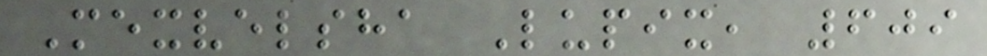Mexvelsha Lupix, 609
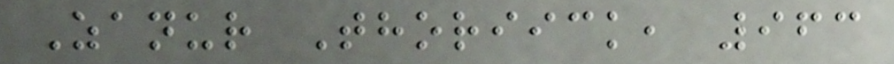Zanur Thoriick, 963
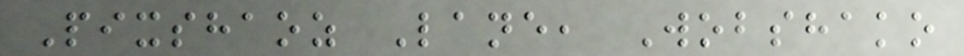Pixshaoz Lane, Wobshako
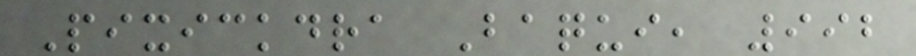Pixickdra Baqui, 992
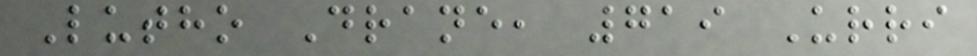Lutho Drane, 719 Urri
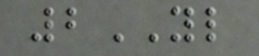2YL
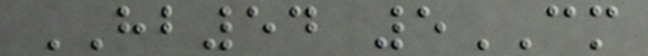HB54 5CM
